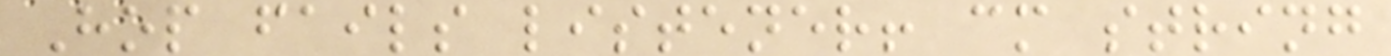Hop fails listener! cm string
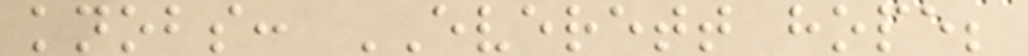knobs: EVERETT hope;
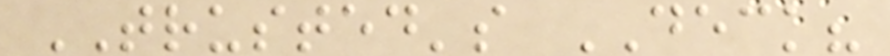TRUSTED's DECK?
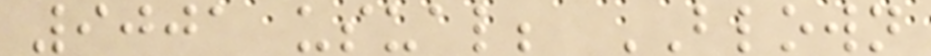9001 usual; BLOWN
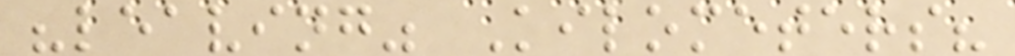"leaving" Kilometers?
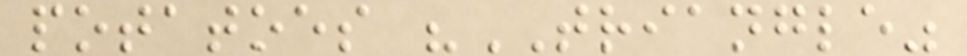potatoes "TRIANGLE"
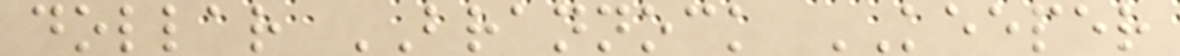dollar BRANNOCK KEEPER
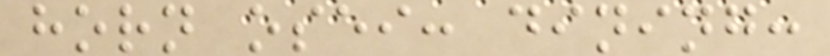horn osei: dining:
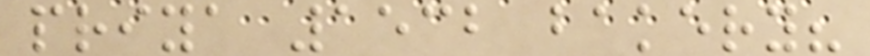priya 1532 bakery?
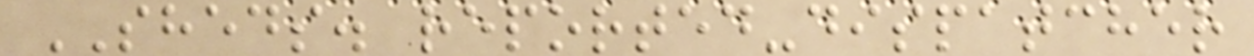SHEDS. reported-dispatcher
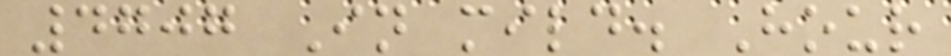4707 In mild. Hour
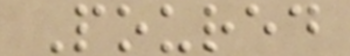Poured
